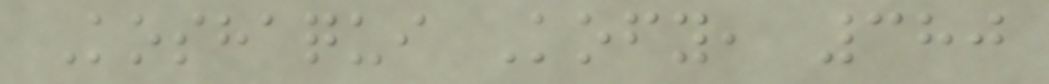Koshaqui Kofy, 380
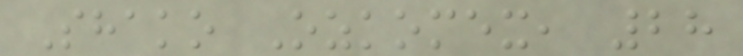Shako Ozkomex, 28
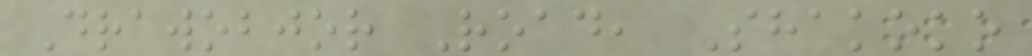Drawobjor Road, Shakoko
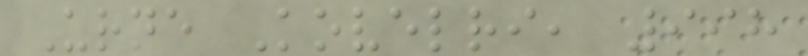Urne Kovelri, 998
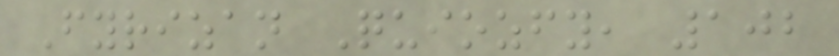Fyrizan Quiozfy, 102
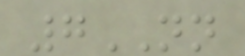7NN
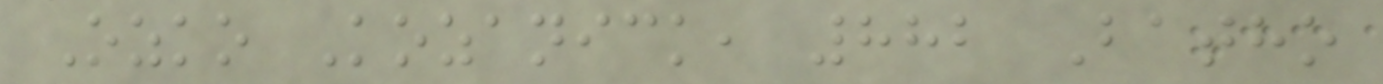Ozko Kozanick, 882 Batho
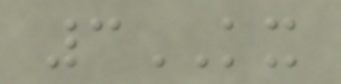3KX
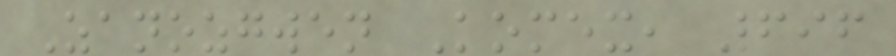Zanozgwen Komex, 696
